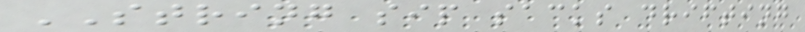STRING sip sacks drifting
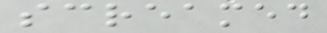screamed
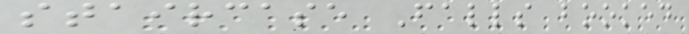staircase Falls booked
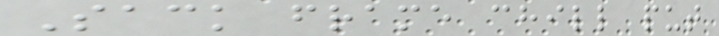Sack frame chill put
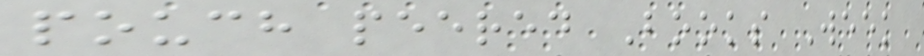pouch peered Books Week
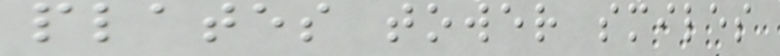plates tower smiles
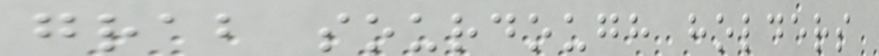grab sourdough holders
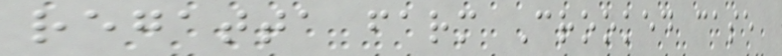regatta farm Crooked case
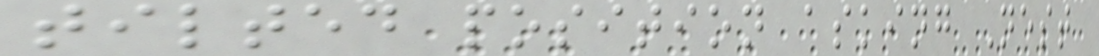tilted position asking Nest
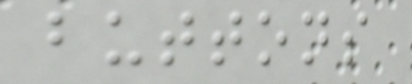buttons
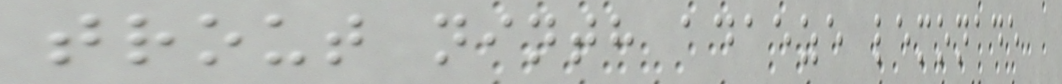trout ninth adaeze lemonade
